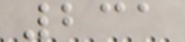231
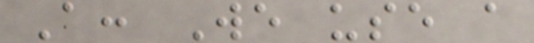A: We use a
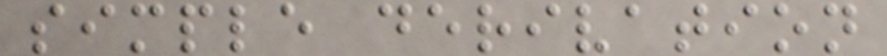simple derivation
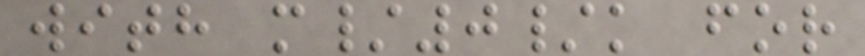with m/0/k for
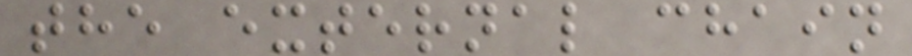the external chain
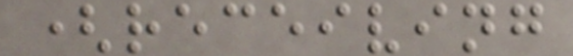(receiving
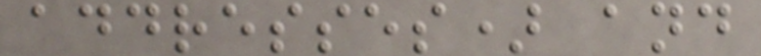addresses) and
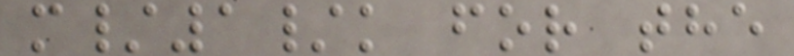m/1/k for the
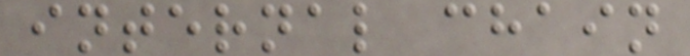internal chain
